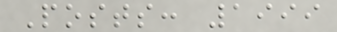Posts: 1999
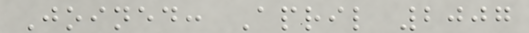Joined: April 2007
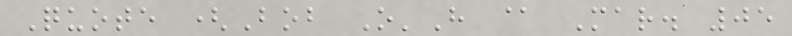Quote (Bob O'H @ Mar. 05
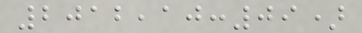2012,10:09)
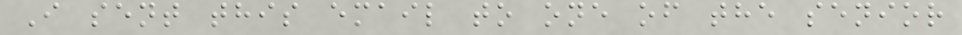I sent this email to one of the senior
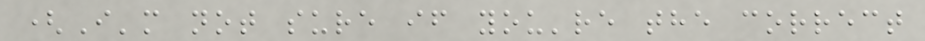(I'm not sure if you're the correct
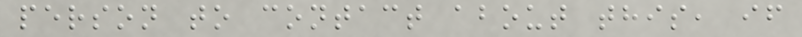person to contact about this, if
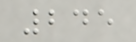245
